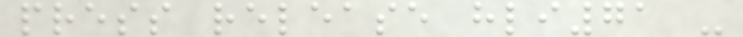press release hli71 -
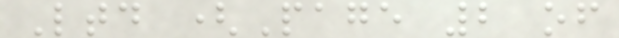Ltd (Page 2 of
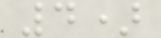4)
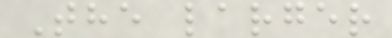The larger
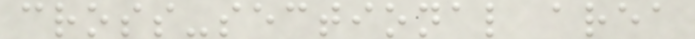cross-sectional area
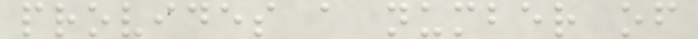provides a number of
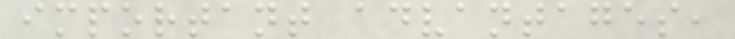important advantages,
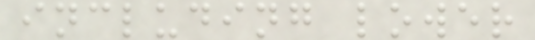including lower
